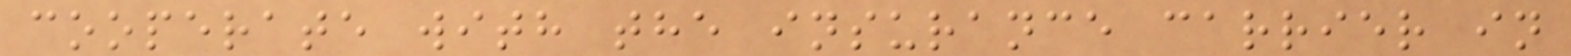cooperate with the insurance carrier in
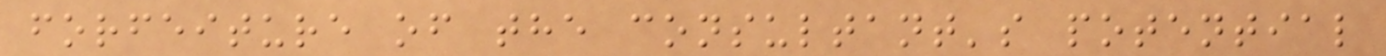forfeiture of the consultant's potential
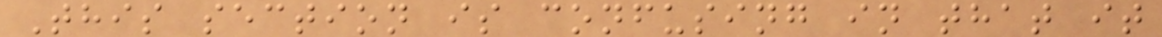This section is confusing in that it
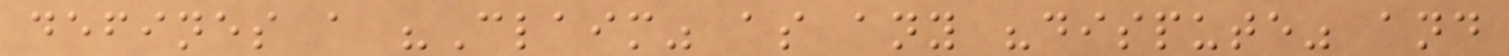defines a "Claim" as any "dispute" and
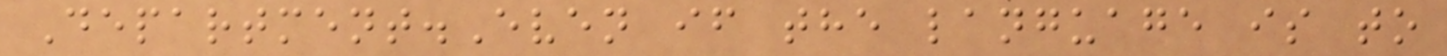Department.Even if the language is to
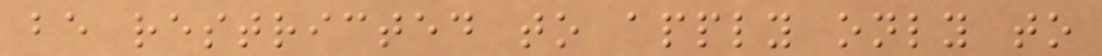be restricted to apply only to
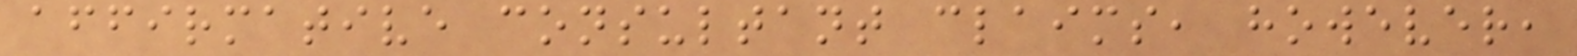affirmative consultant claims, however,
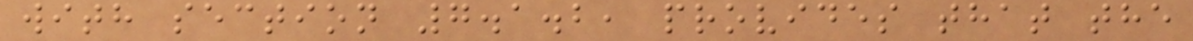with section 7.1.2, provides that the
